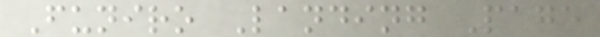Funiro Landing Page
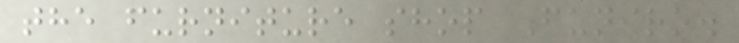the furniture shop Funiro.
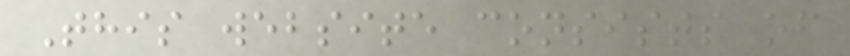This website consists of
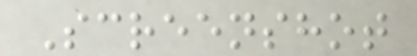Screenshot
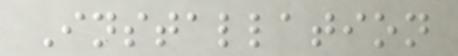Installation
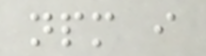npm i
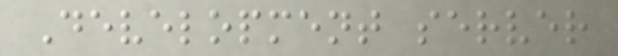Development server
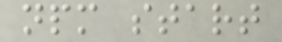npm start
